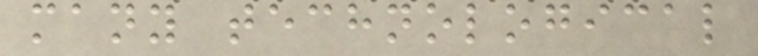many technological
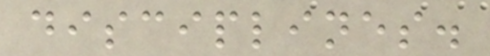disciplines.
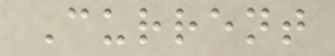Current
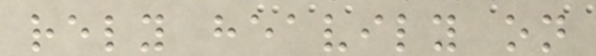rely heavily on
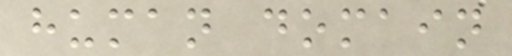human domain
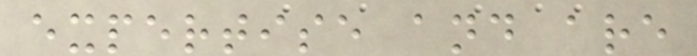expertise and are
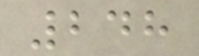248
